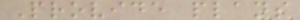Provide plans
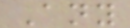Any
